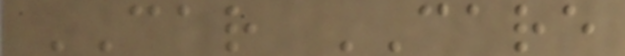CAR CARE
